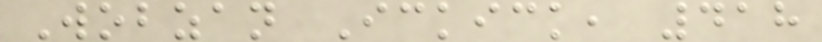Wobzan Ickick, 418
